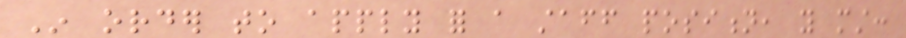In order to apply for a staff position, you must:
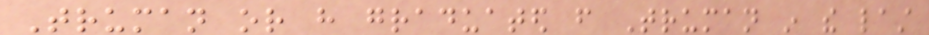Truman or have graduated from Truman in the last
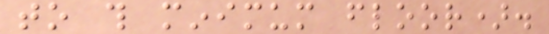to this minimum floor).
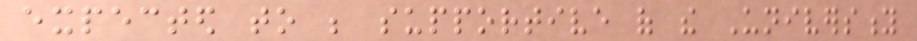expected to be supportive of the University
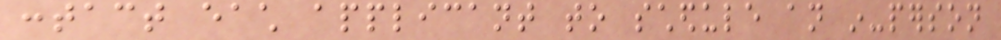contact each applicant to schedule an in-person
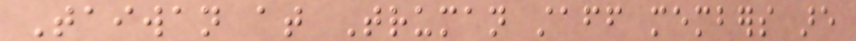Taiwan at Truman staff members are
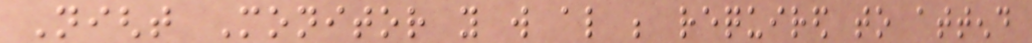Night Monitor you will also be required to attend
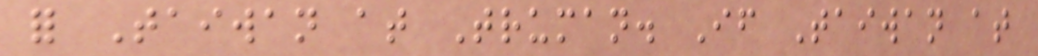for Taiwan at Truman. If Taiwan at
